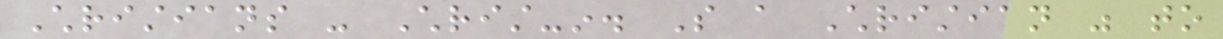Christians - Christ-in. So a Christian was to
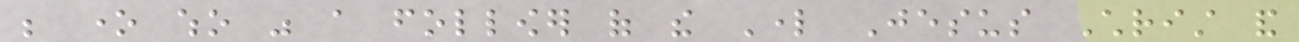be one who was a follower of the Lord Jesus Christ and
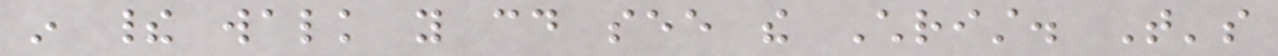in their walk you could see the Christ. That's
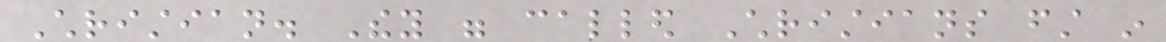Christian. They were called Christians first in
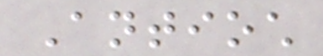Antioch
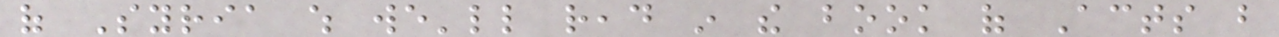of Syria which we'll read in the book of Acts but
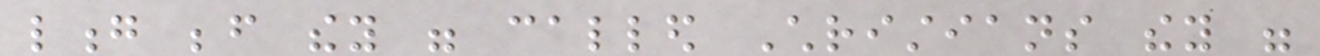long before they were called Christians they were
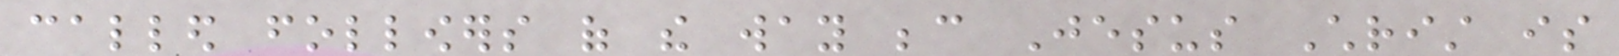called followers of the way because Jesus Christ is
